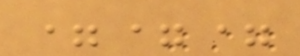===
